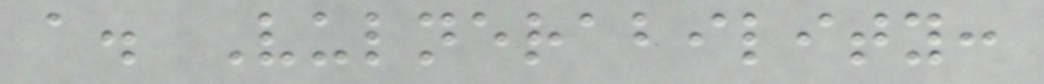a. Vulnerability:
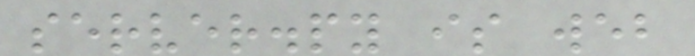server.py is web
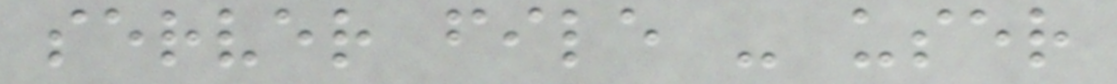server file - user
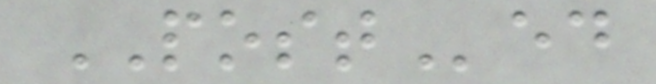POSTed
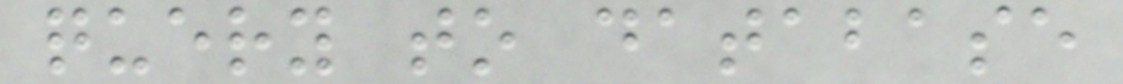query to database
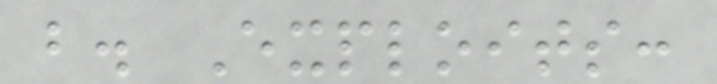b. Exploits:
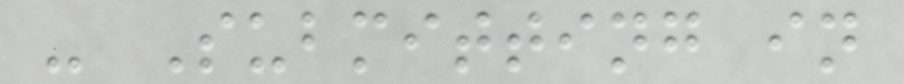- Submitting in
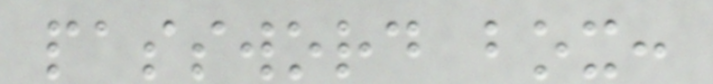password box:
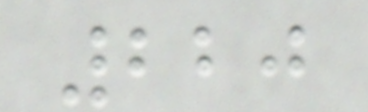220
